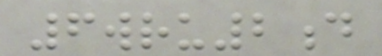6wru2d
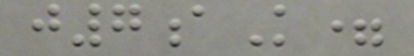j7aK=
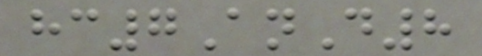hc7AnD8
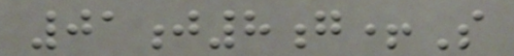01j8g+S
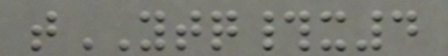tYTQ#x4
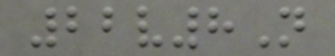22v8N
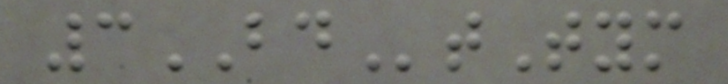3BDtTym
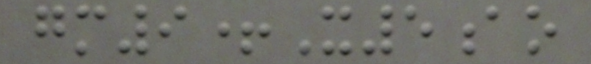gm9+X5ao
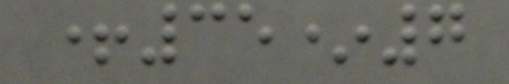+35*7
